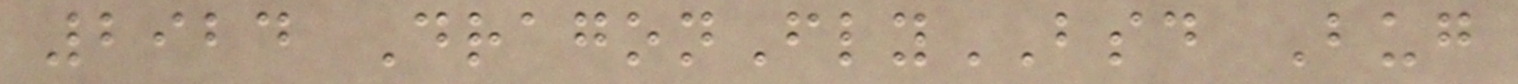2924 DragonFlyBSD Bug
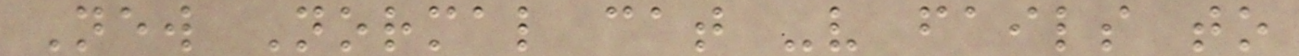New Normal cat -v fails to
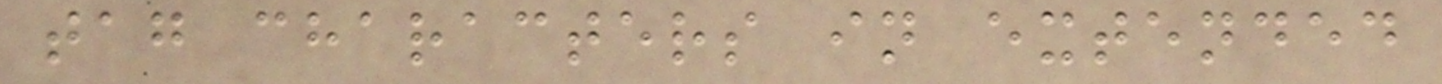tag characters in extended
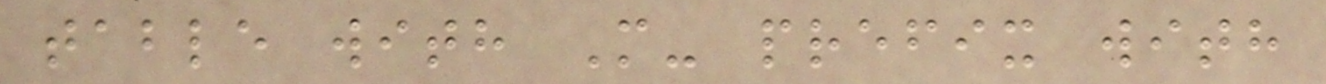table with M- prefix with
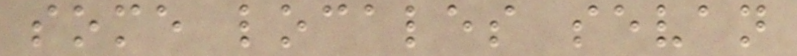some locales sevan
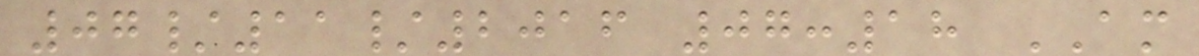07/11/2016 07:18 AM
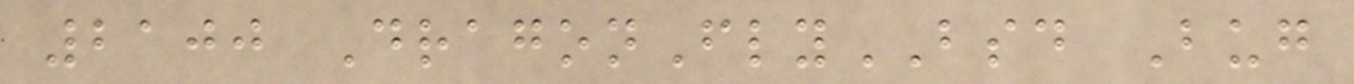2100 DragonFlyBSD Bug
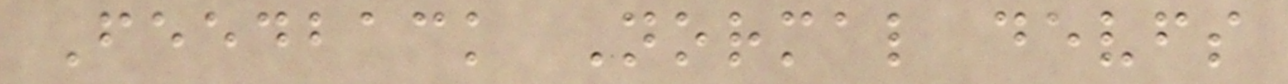Feedback Normal devfs
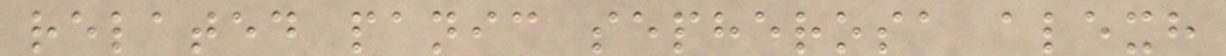related panic sepherosa alexh
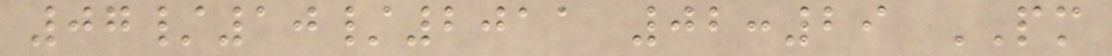07/10/2011 02:29 PM
